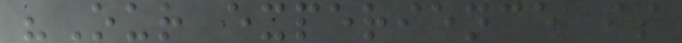"Our experience is
